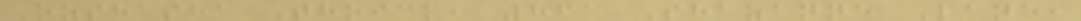Ozshasha Thoick, 861 Shazanne Lane,
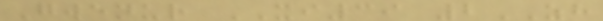Gwenur XI39 2ZH
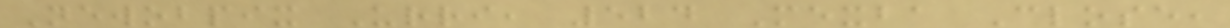Newobpix Urri, 524 Mexba Close,
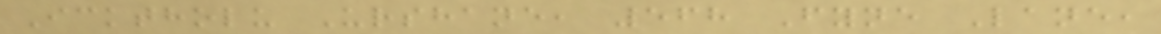Icktholu Urshane, 568 Fyne Lane,
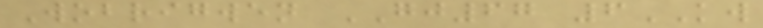Wobrigwen GJ67 6KW
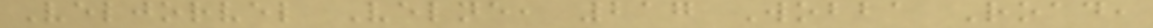Veljorvel Velne, 217 Wobba Road,
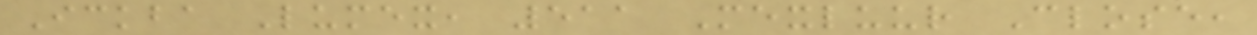Ickba Lumex, 511 Mexluur Close,
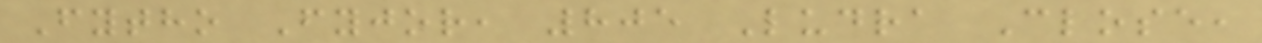Fytho Fyjor, 805 Ludra Close,
